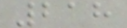218
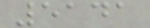5141
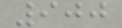900
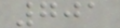701
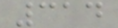314
